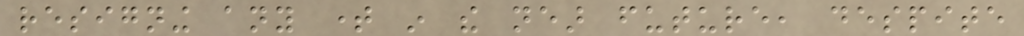resigning any time in the near future, despite
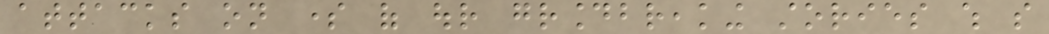attacks on some of our groundbreaking stories which so
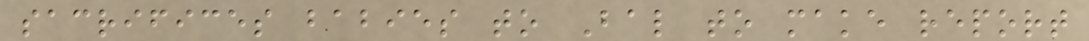sacrifices babies to Bal to make report
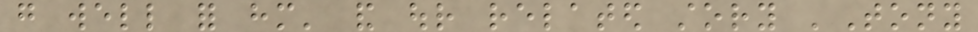go well for him' and our related story 'Tony
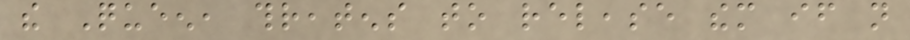the Queen, threatens to release them if not
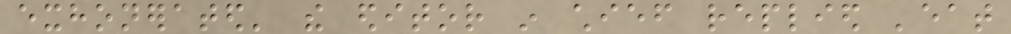exhonerated' the editor in chief replied 'eat
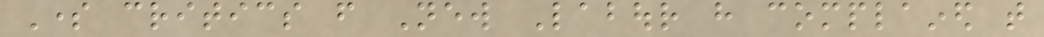Some critics from New Labour have complained that
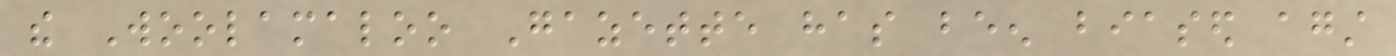the Woolamaloo Gazette has been biased against
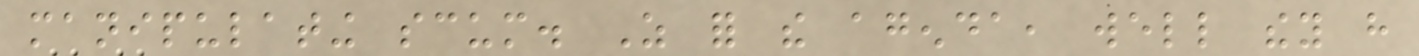manipulating scum. As for the agenda, well they have
